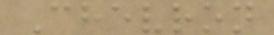Chevron
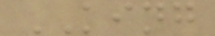KING
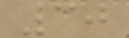30
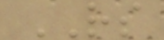RS
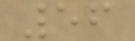56
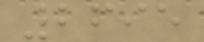2695
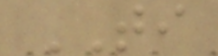TI
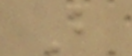B
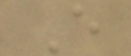E
